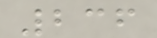236
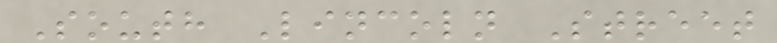South Lincoln Street
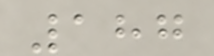187
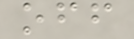off
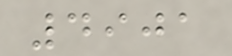4901
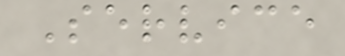Service
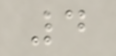4
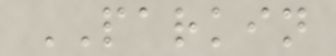PARKIN
